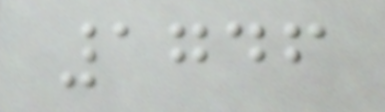1746
